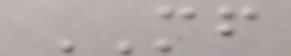MF
